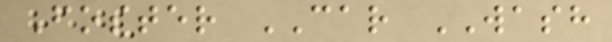Foster CAR WASH
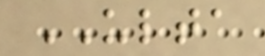ULTA
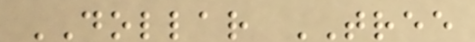DOLLAR TREE
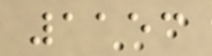1153
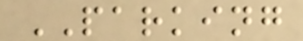PARKING
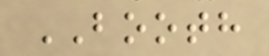BOOTH
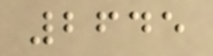2645
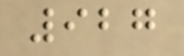927
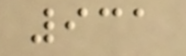931
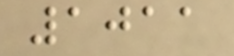1011
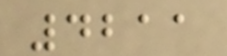4211
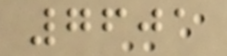7601
